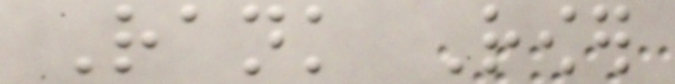Rank Rower
